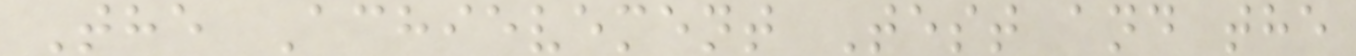The Achievement Test and the
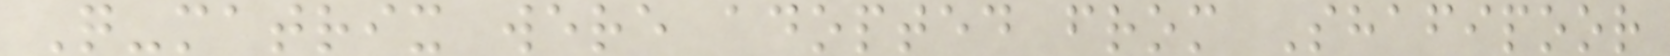Q-matrix were adopted from Shafipoor
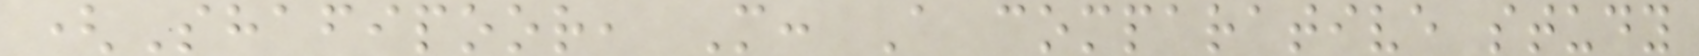(Shafipoor, M: A comparative study
